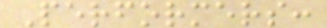Performers:
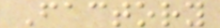Factory
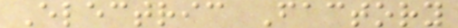Electric Factory
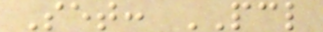Set: PCL
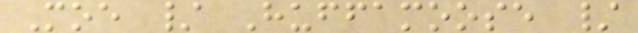Moe / Huffamoose /
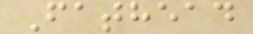Fathead
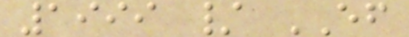1999 / EF
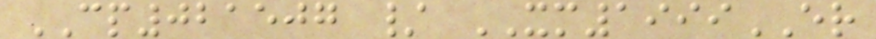CP021507 / XM1999ER
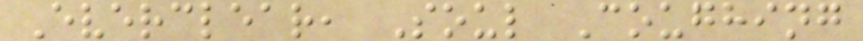Everclear, Soul Coughing
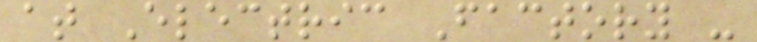at Electric Factory -
